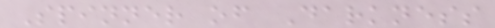Spinner of Darkness
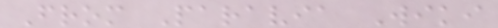From Paravia Wiki
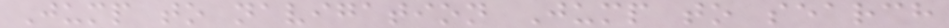Jump to navigation Jump to search
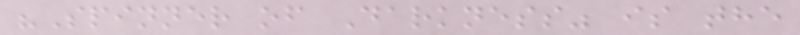"Spinner of Darkness" is the
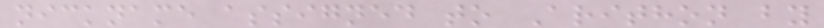nickname assigned to Arithon by
